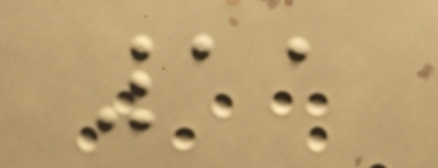11
